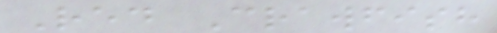Red Crawfish
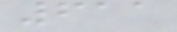611
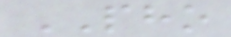PHO
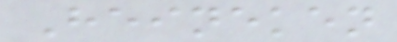Heineken
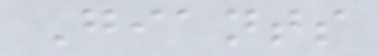Giants
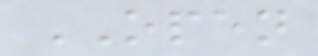OPEN
